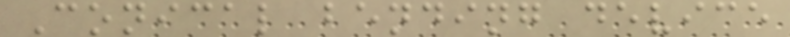Conical bending device
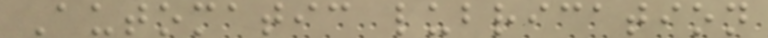Automatic lubrication
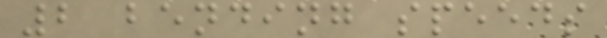2 bending speeds
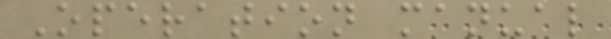Operation manual
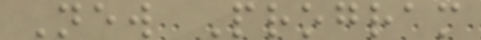New Program
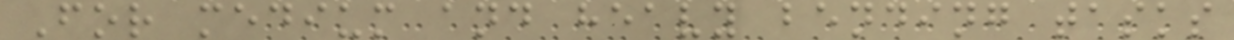For medium and heavy bending tasks
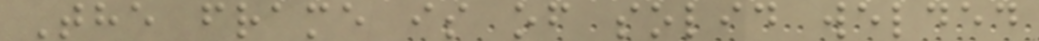The frame is of solid welded
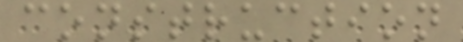construction
